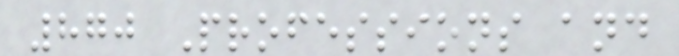870 Professions and
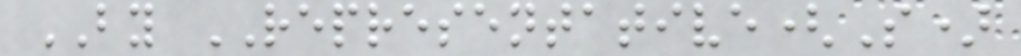BY REPRESENTATIVE(S)
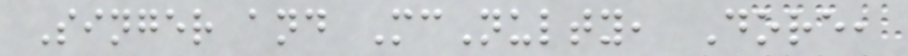Singer and McNulty, Dore,
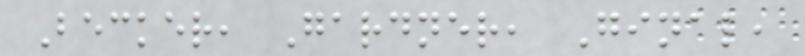Becker, Gardner, Ginal,
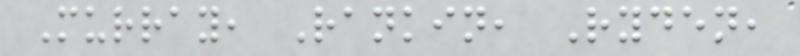Murray, Rankin, Ryden,
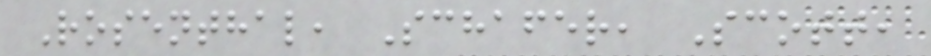Rosenthal, Schafer, Scott,
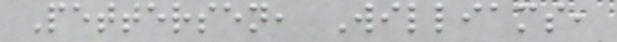Pettersen, Williams,
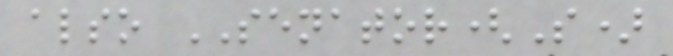also SENATOR(S)
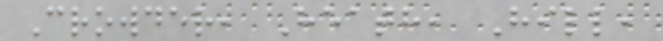Crowder, Heath, Hill,
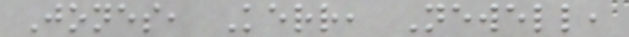Jones, Kerr, Newell,
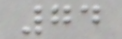74
